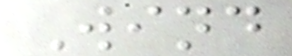Wind
